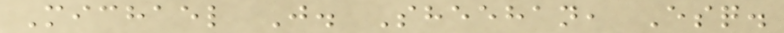Michael J. Sheehan, Esq.
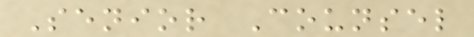Senior Counsel
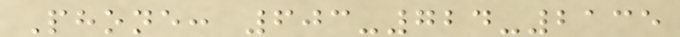Phone: 603-724-2135
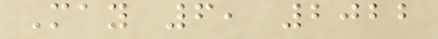May 6, 2022
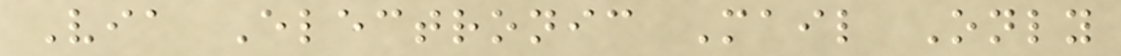Via Electronic Mail Only
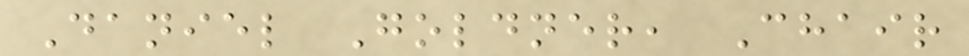Daniel Goldner, Chair
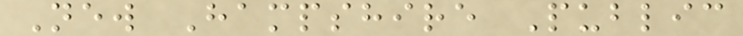New Hampshire Public
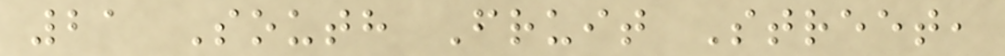21 South Fruit Street,
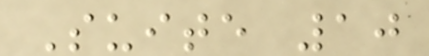Suite 10
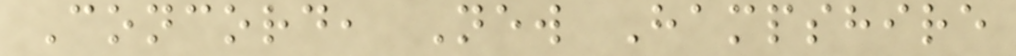Concord, New Hampshire
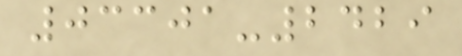03301-2429
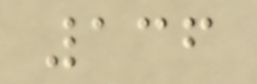136
